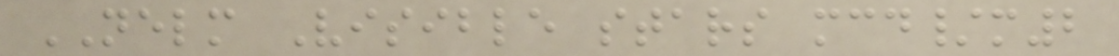NELM Visible stars mcd/m2
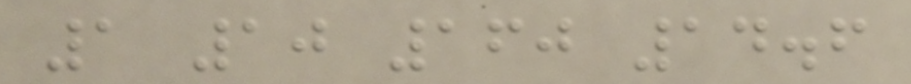1 10 160 14.6
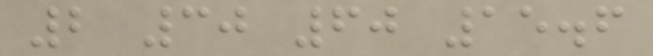2 30 60 15.6
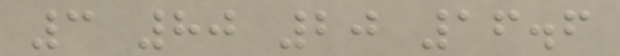3 80 20 16.6
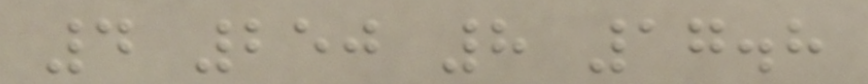4 250 8 17.8
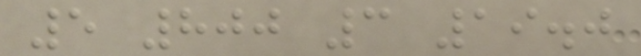5 800 3 19.0
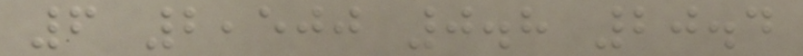6 2,500 0.8 20.4
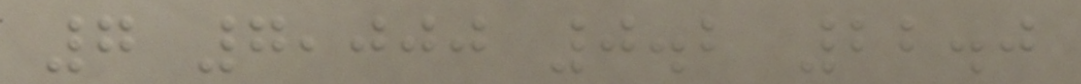7 7,000 0.2 22.0
